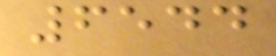6544
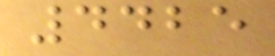4425
